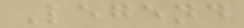Legend
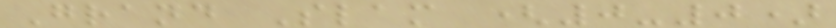Grand Slam (0-0)
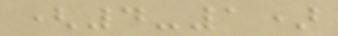(4-1)
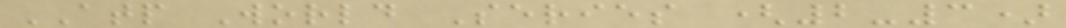ATP World Series (2-3)
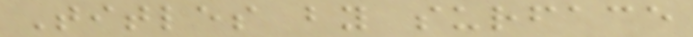Titles by surface
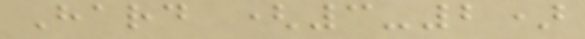Hard (3-2)
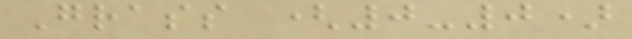Grass (0-0)
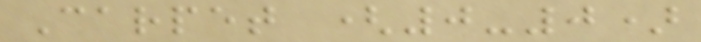Carpet (0-0)
